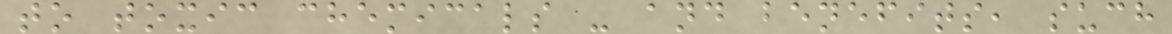to toxic chemicals - and benefits, such
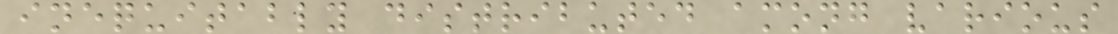inequitably distributed among various
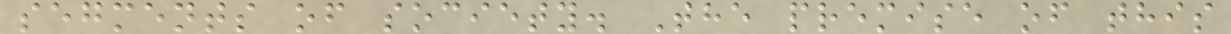segments of society. The premise of this
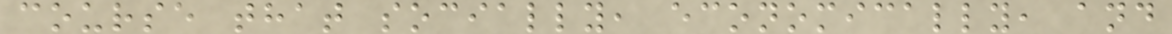course that socially, economically, and
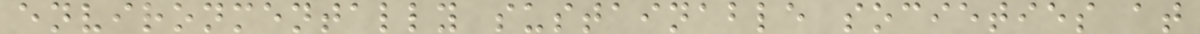environmentally sustainable societies at
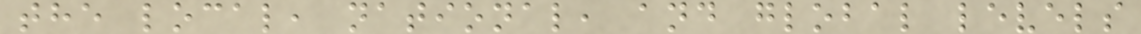the local, national, and global levels
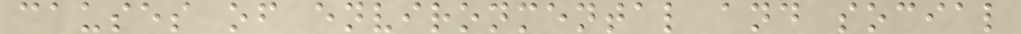causes of environmental and social
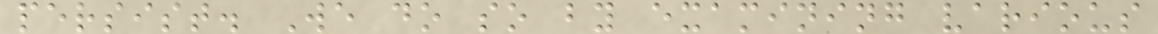persist. We do so by examining various
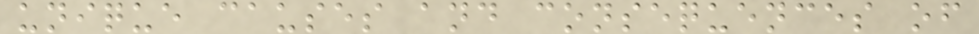unique causes and consequences of
